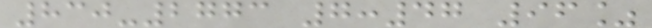830-2773 7:47 96%
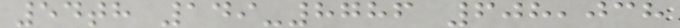54th 149-8786 608,038
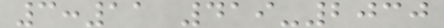3:11 419-2030
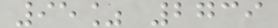95% 2739
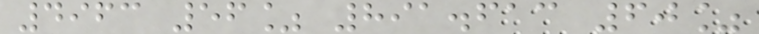4963 56% 891.613 60%
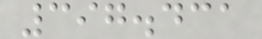397.431
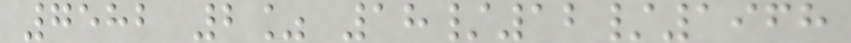7582 2% 18/12/1968
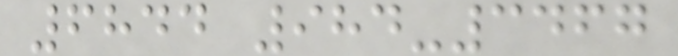6844 984-3467
